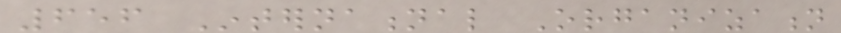656 International Organization
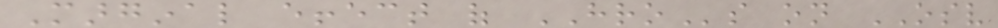Marginal effect of HROs on OSV
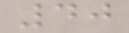40
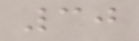30
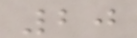20
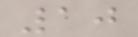10
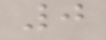0
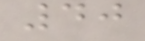40
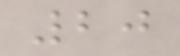20
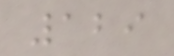129
